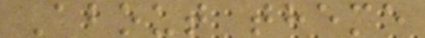About theme
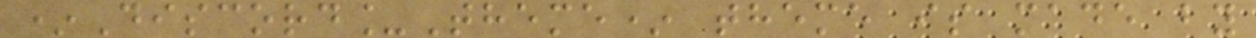*Discord_Theme* theme is made by
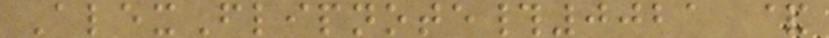AlexFlipnote#0021 &
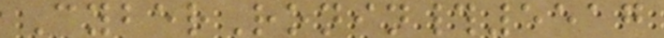CyberRonin#5517
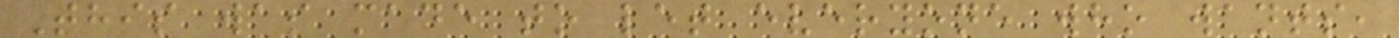This was made to let everyone who wants,
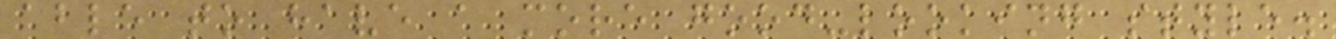able to have a more good-looking style.
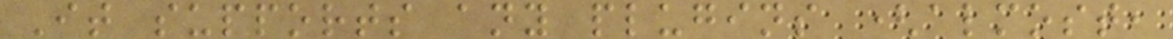It supports any plugins (almost,
